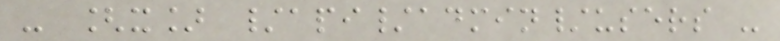- [x] /api/admin/users -
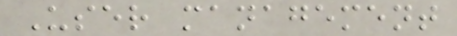User management
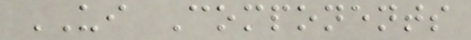UI Components
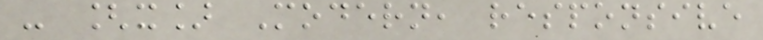- [x] Modern, responsive
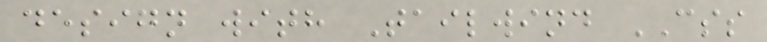design with Tailwind CSS
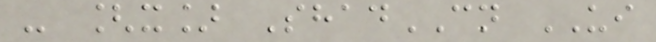- [x] ShadCN UI
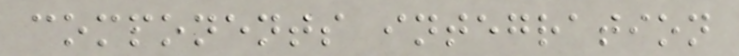components integration
